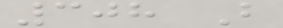308 B
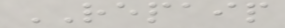REPAIP
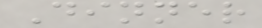Dinner
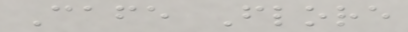Cafe Flore
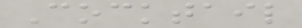Cocktail
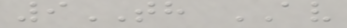9TH AV
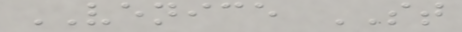VENICE ST
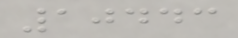10443
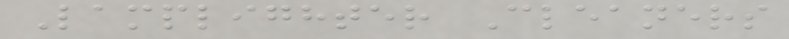Lamplighter Cleaners
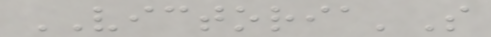VICTORIA'S
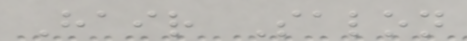Hair Salon
